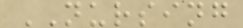NURSING
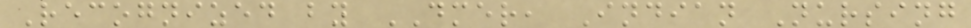Recognized by DMER, Indian Nursing
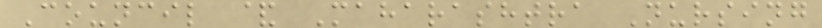Council & Maharashtra Nursing
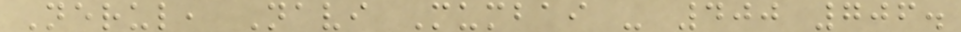Nerul, Navi Mumbai - 400 706.
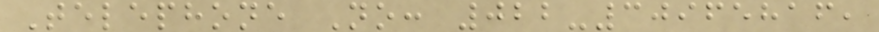Telephone No: 022-30965816,
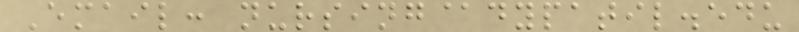Email: nursing@dypatil.edu
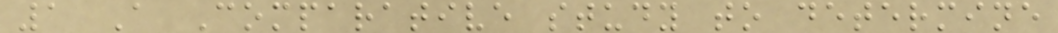1 A Comparative study to determine
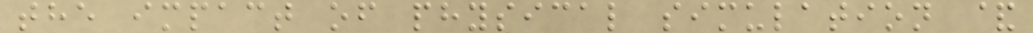the impact of physical simulation &
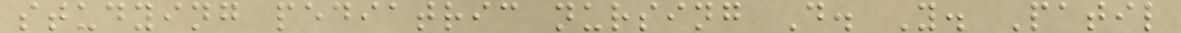studying pediatric nursing D. Y. Patil
